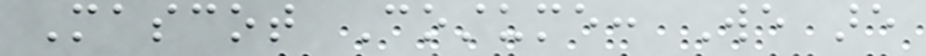Mascot Costume: We are
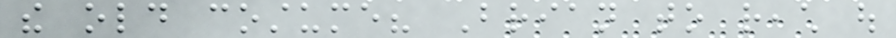the old costume? Brian to reach out
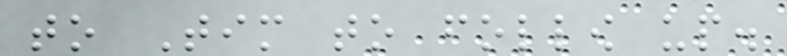to Tim to follow up.
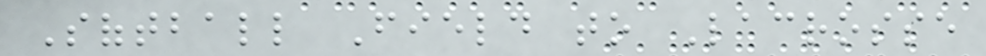Softball Field to Lacrosse
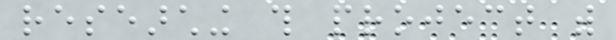researching this project with
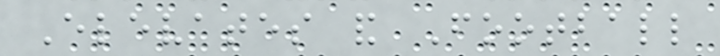Elevates and Football
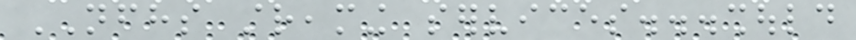NFHS streaming services...should
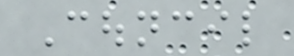Council
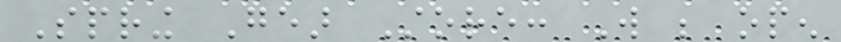Spring Gear Store: Will be open
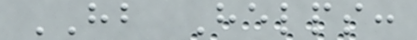HB Helps:
